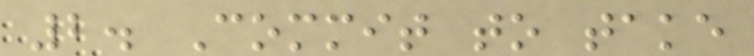2. Commit to take
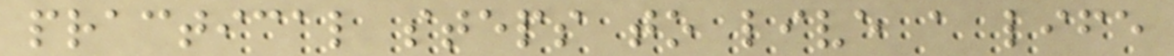practical steps to live a life
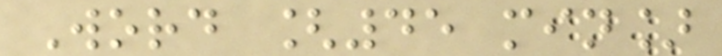Word [45 min]
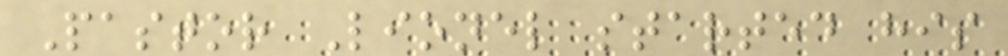Pastor Lionel started his
